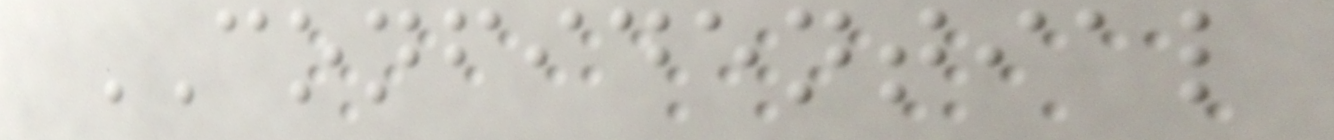CONFIDENTIAL
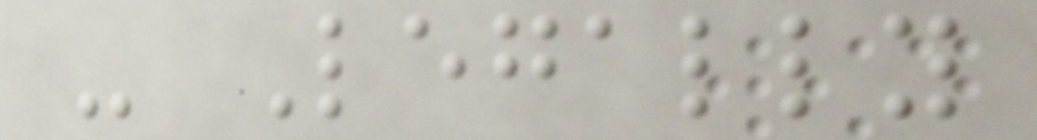- Legally
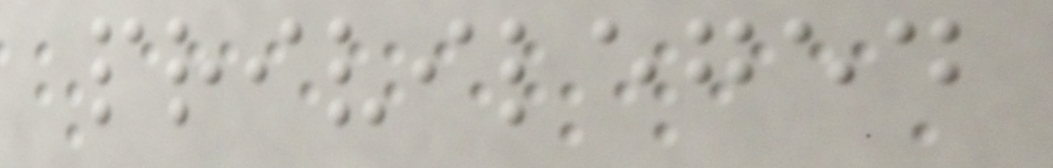privileged
